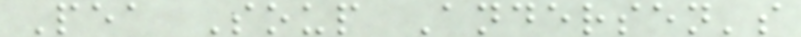Pea Soup Andersen's
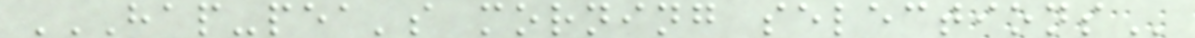HAP-PEA'S MORNING SELECTIONS
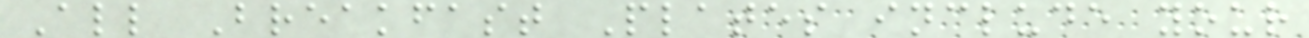All Breakfast Plates include your
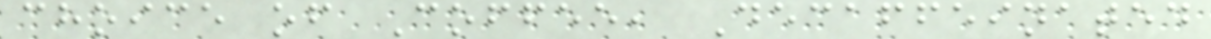choice of Coffee, Decaffeinated
